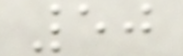50
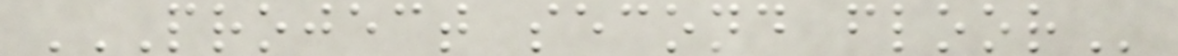PROJECT SECOND FLOOR
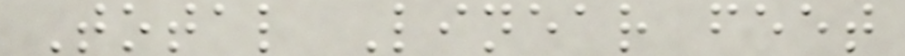Total Linear feet
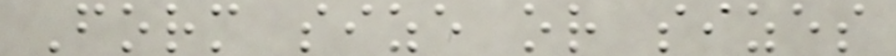Form size or sizes
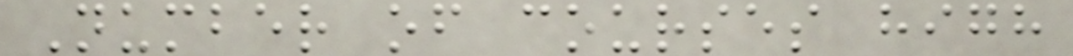Number of courses high
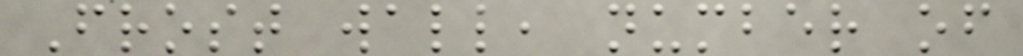Frost wall, number of
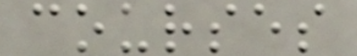courses
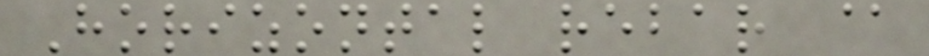Horizontal rebar @
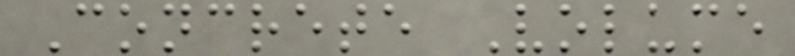Concrete Volume
